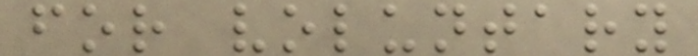for voluntary
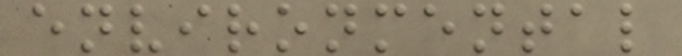environmental
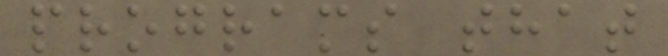programs that
